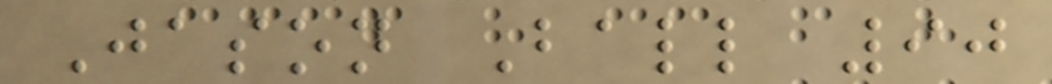Jason Ball 90
